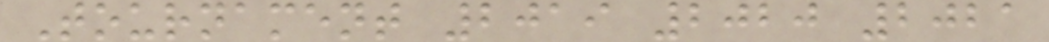Tournament 2019 2020 2021
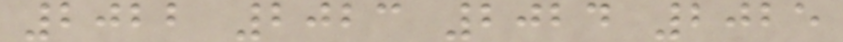2022 2023 2024 2025
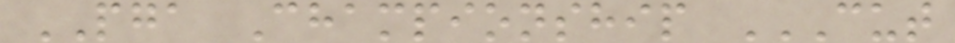PGA Championship CUT
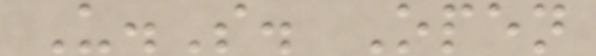U.S. Open
